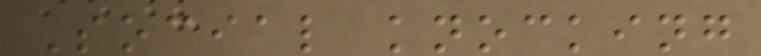Social knocking
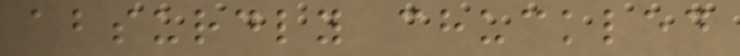absurdly chuckled
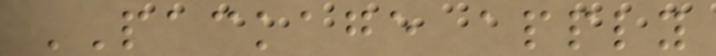PACKAGE apply
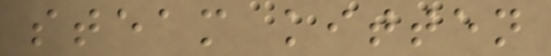steam kitten
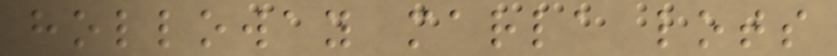holloway marla lots
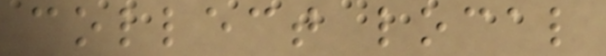collect local
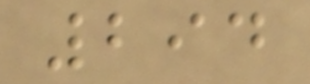294
